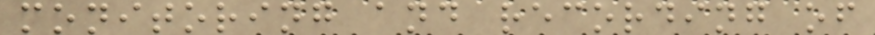monitoring and recording of
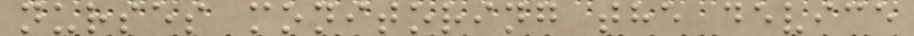nurses monitoring the device
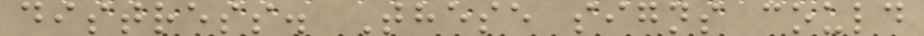distress. These signs could
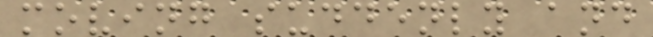moving suddenly and
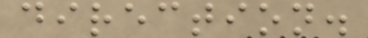direction.
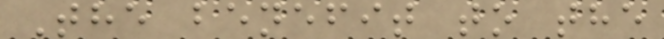The benefit to the
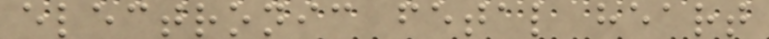electronic fetal heart
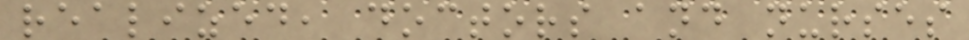realized, doctors and nurses
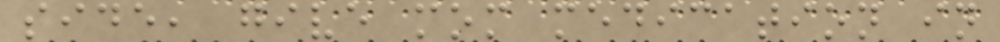side, give mom medication in
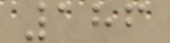186
